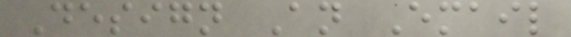Design An Email
